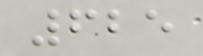625
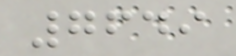7649
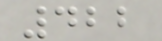422
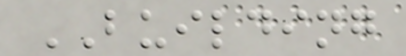BUILDING
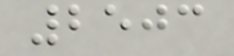2503
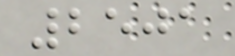2501
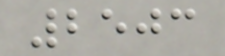2503
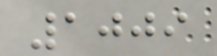1009
